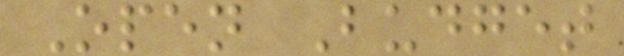Open Budget
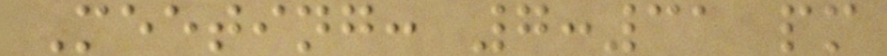Meeting: 7:31 pm
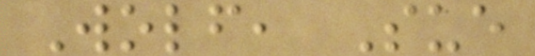Wolf, Sue
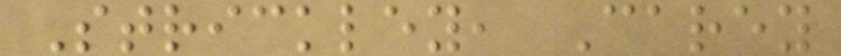Strickley, Carey
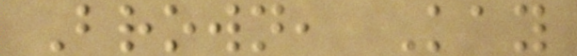Brown, Kay
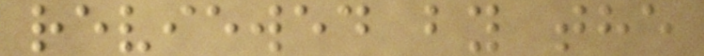reviewed by the
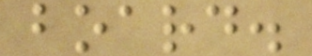board.
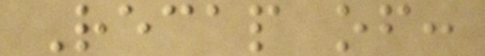Recap of:
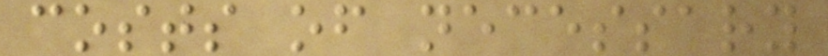costs of necessary
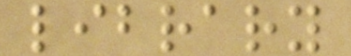library
